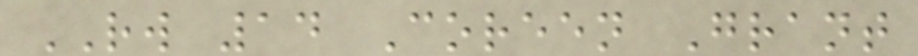RW 14 Coreen Grant
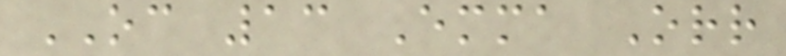OC 13 Emma Orr
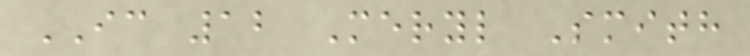IC 12 Meryl Smith
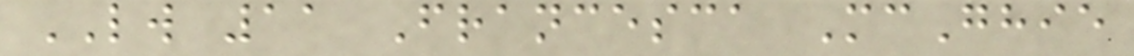LW 11 Francesca McGhie
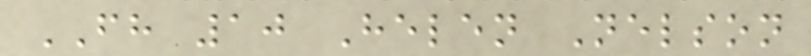FH 10 Helen Nelson
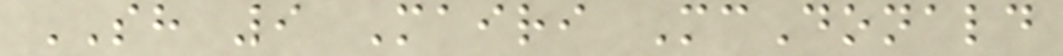SH 9 Mairi McDonald
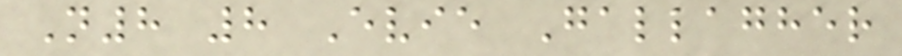N8 8 Evie Gallagher
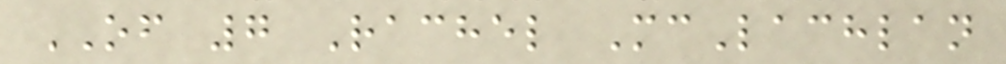OF 7 Rachel McLachlan
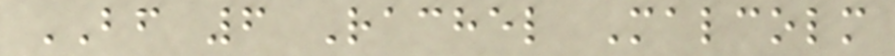BF 6 Rachel Malcolm
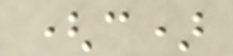(c)
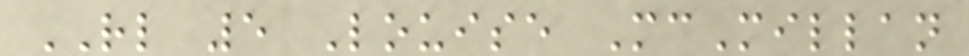RL 5 Louise McMillan
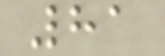81
